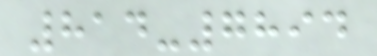814-7894
